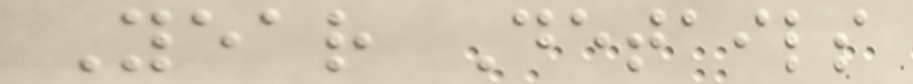Year Details
